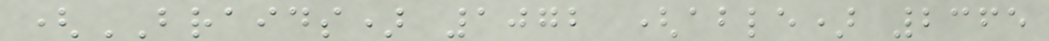(BRAIDS) 1072 (able) 2365
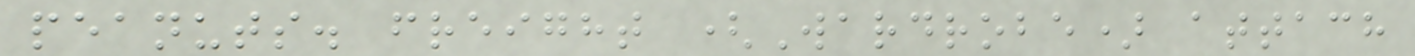peanuts. freight (Wardrobe) attach
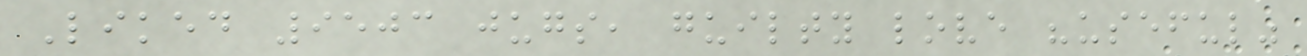Liked 9503 jugs, guilty love "useful"
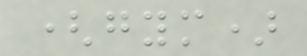(gym)
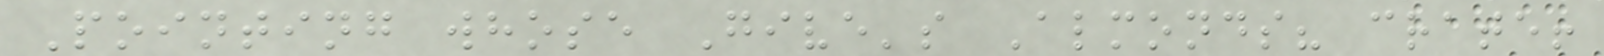Pointing whose Give's Almonds? crate!
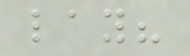lay?
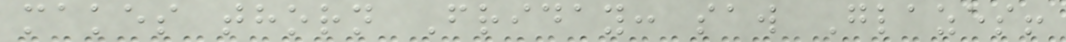makes thorn Friday: saw Glazes!
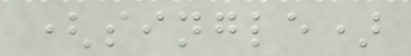(single)
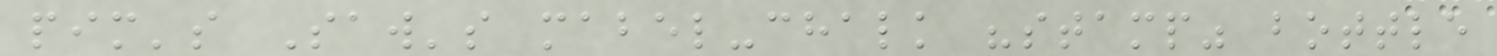pim's Saw's mabel-chalk "stamp" bottle
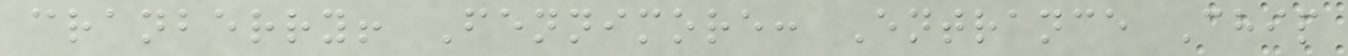cranberry! Fennimore: Entrance Chip
